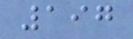197
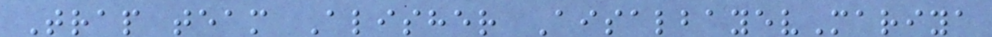Trap team Alisher AisalbayevMariya
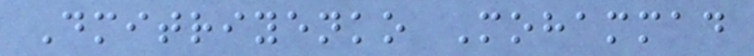Dmitriyenko Mohammad
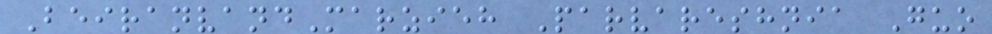BeiranvandMarzieh Parvareshnia Guo
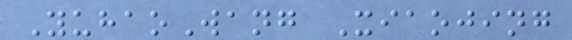YuhaoWang Xiaojing
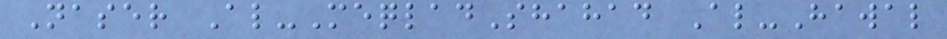Naser Al-MeqladShahad Al-Hawal
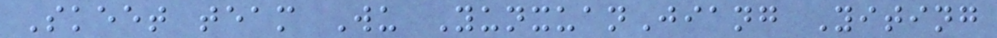Skeet team Wu YunxuanJiang Yiting
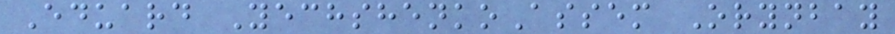Eduard YechshenkoAssem Orynbay
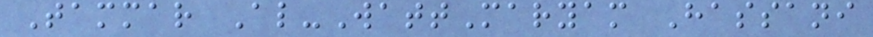Tammar Al-WattMaryam Hassani
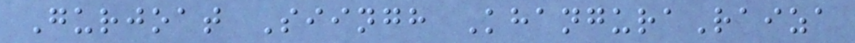Gurjoat Siingh KhanguraRaiza
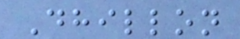Dhillon
